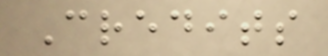Credits
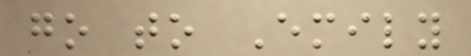go to Emily
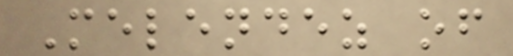Melendez of
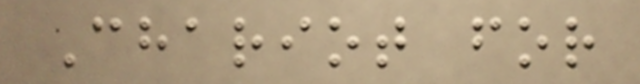Chariot for
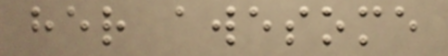her awesome
